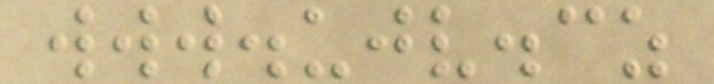www.ujv.cz
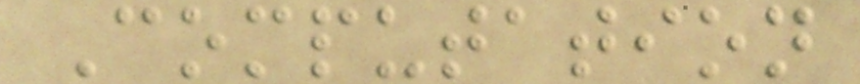Computation
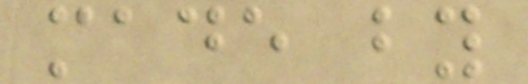made by
